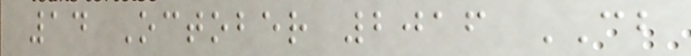14 October 2016 CB
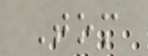Tom
